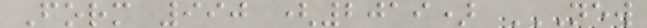Form 990 (2019) NEW
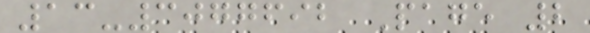13-3077692 Page 2
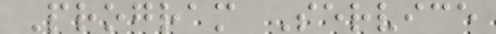Program Service
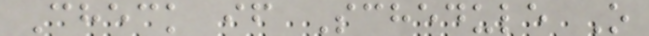Check if Schedule O
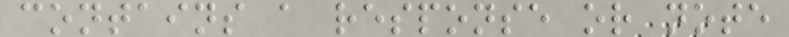contains a response or note
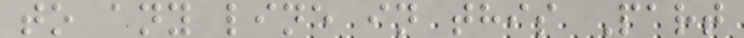to any line in this Part
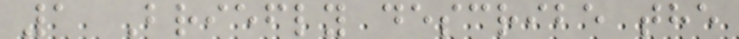1 Briefly describe the
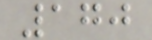170
